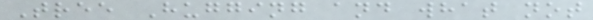Tree Hugging and what not
